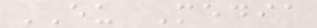EU Media
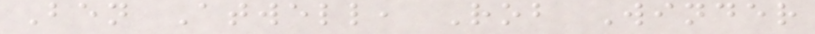Ben Atwell, Rob Winder
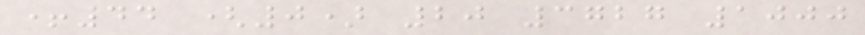+44 (0) 20 3727 1000
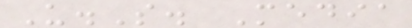U.S. Media
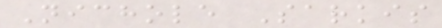Nichole Sarkis
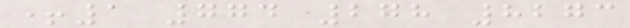+1 774 278 8273
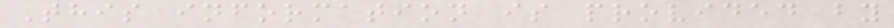This information is provided by
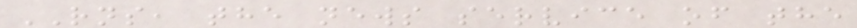RNS, the news service of the
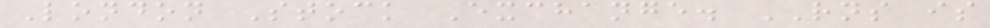London Stock Exchange. RNS is
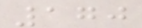170
